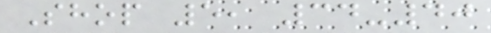Shop 5, 34-40
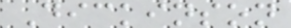Dickinson
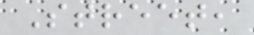Street,
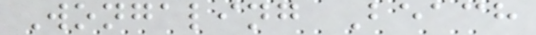Wongaling Beach
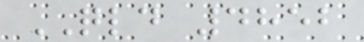QLD 4852
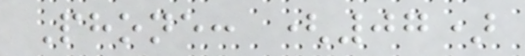Phone: (07)
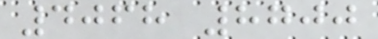4068 8700
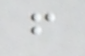f
